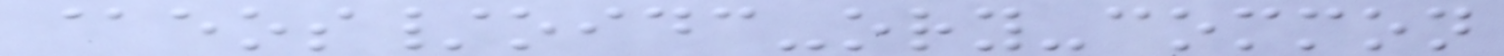@eos/oidc-ory-common
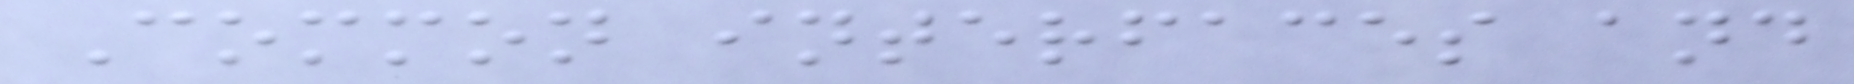Common interfaces and
